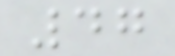47
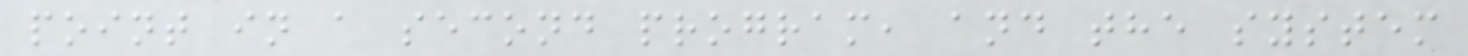point in a second program, and the system
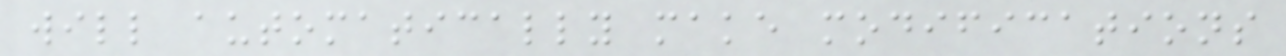will automatically make modifications
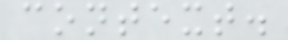context.
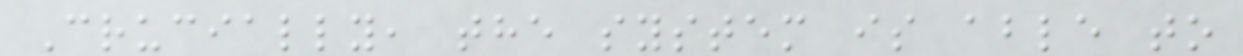Crucially, the system is able to
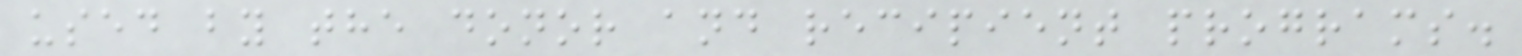used by the donor and recipient programs.
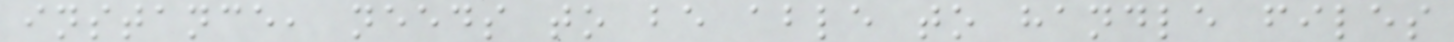instance, needs to be able to handle files
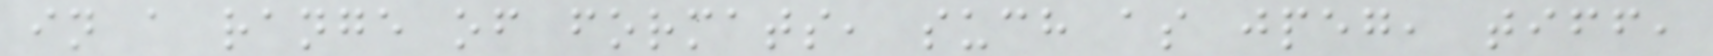in a range of formats, such as jpeg, tiff,
